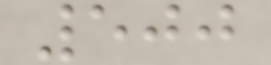500
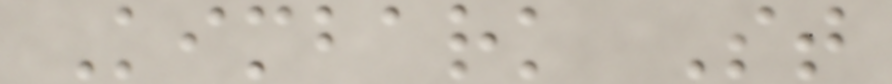Kimbark St
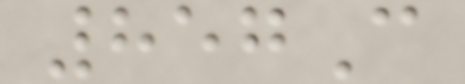857C
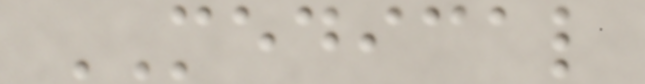MEDICAL
